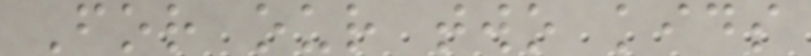For our two kids
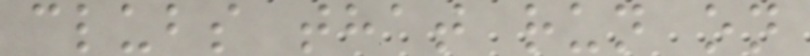clubs that run on
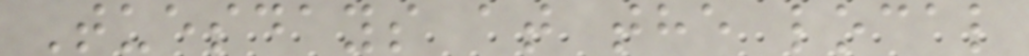Tuesdays at the local
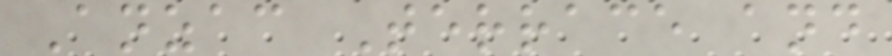Anzac Terrace and
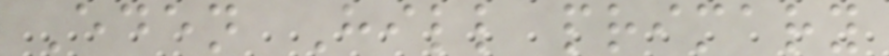Eden Hill primary
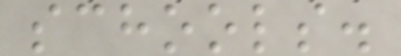schools.
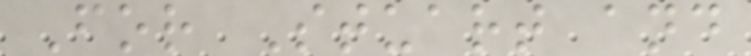For Stuart and
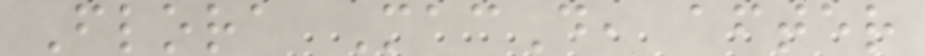Flora MacD, after
